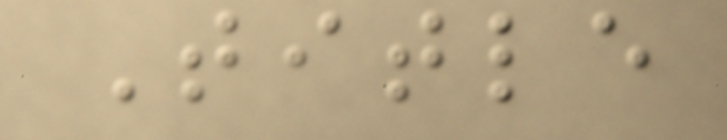Title
